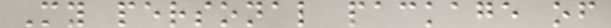My personal package of
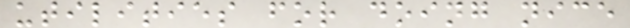utilities for doing nice
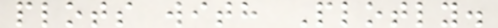plots with Plotly.
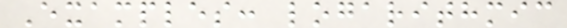Examples: logarithmic
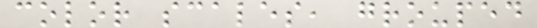color scales, grouped
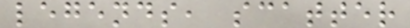legends, scatter
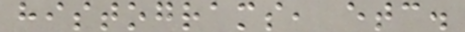histograms, etc.
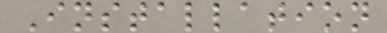Installation
